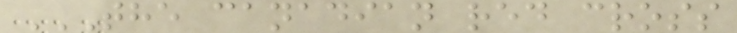THE CANADIAN RED CROSS
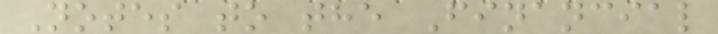Notes to the Financial
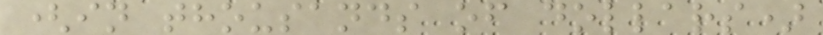(in thousands of dollars)
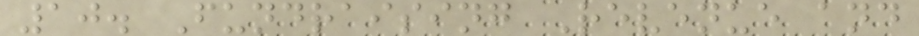10. Fundraising Revenue and
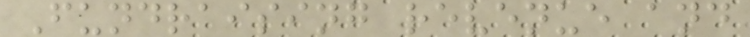Fundraising revenue and
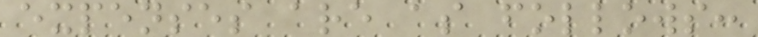expenses are as follows:
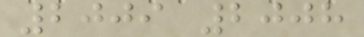2009 2008
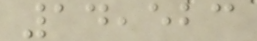14,523
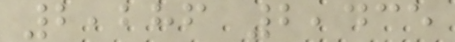2,286 2,435
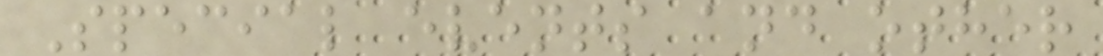Special events and other
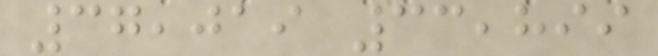37,019 33,899
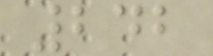242
